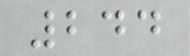244
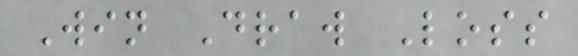Win Draw Loss
